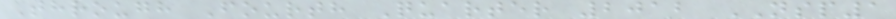Through Fourth Quarter 2012 NSP1
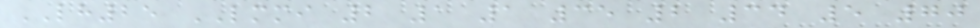LH25 LMMI 2 1 1 35 2 34 5 70
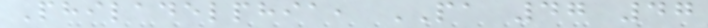Philadelphia, PA 47 47
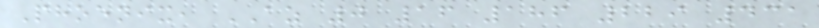Phoenix, AZ 0 16 186 229 431
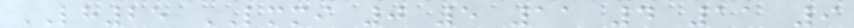LH25 LMMI 0 5 11 4 11 9
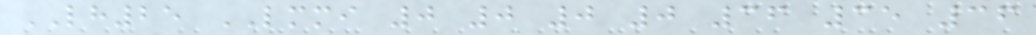LH25 LMMI 0 0 0 0 36 35 36
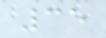35
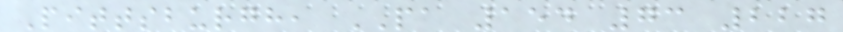Pittsburgh, PA 154 73 227
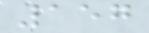157
